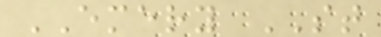EMERY ST
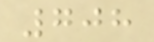708
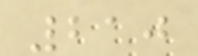210
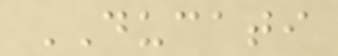DUCATI
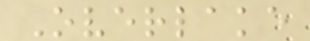Overlake
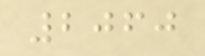2060
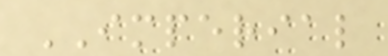IMPERIAL
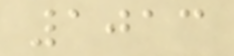1013
